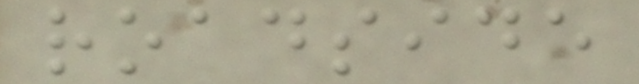roadside
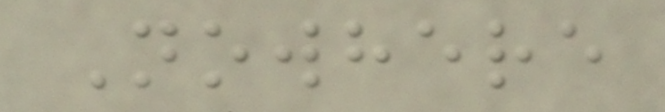Nowhere
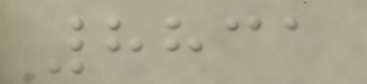8831
